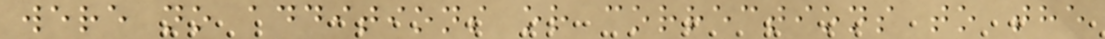were no additions or corrections to the
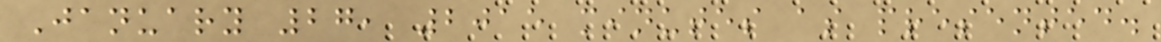January 27, 2015 minutes as presented.
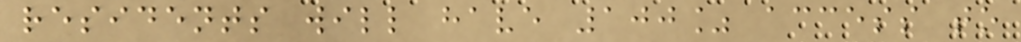residents will have 100% access to
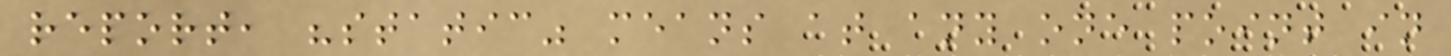report, "static" means at any one point in
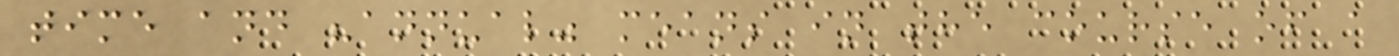time and "annual" means in the course of a
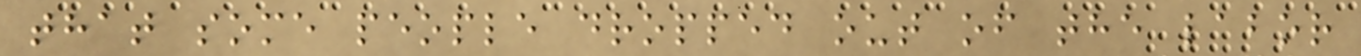that some people dropped out of the labor
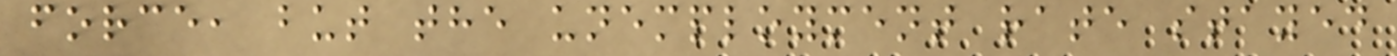force, but the unemployment rate stayed
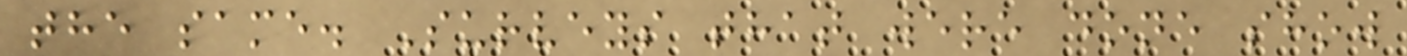the same. Surveys that were done show
